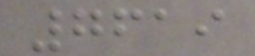7619
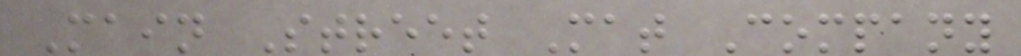Main Street Mat Company
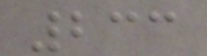233
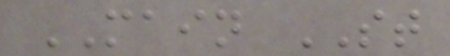MAIN ST
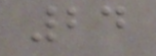24
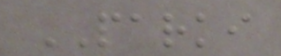PARKI
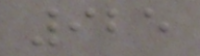925
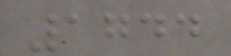1744
